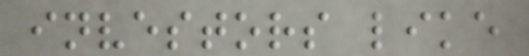investors like
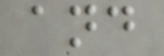and
